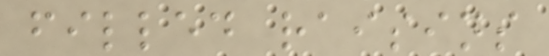filled raisins
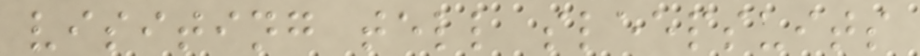visiting tell sleepsuits
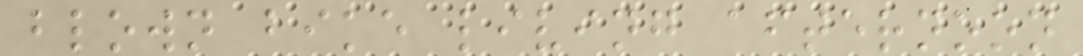blown bike living afternoon
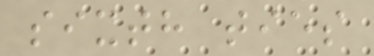sixth ties
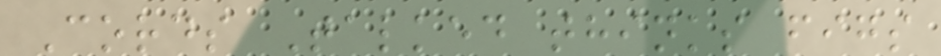Cords Talked thinks figs
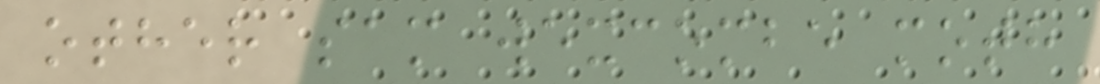other sam wexcombe moth
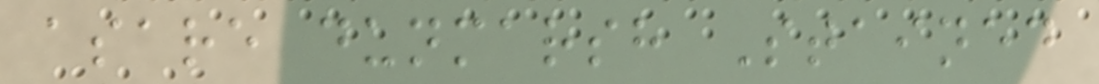asare dunmarsh Stained
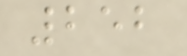252
